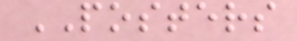POSTERS
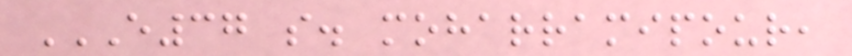E37 S. MOHARRAMIPOUR,
